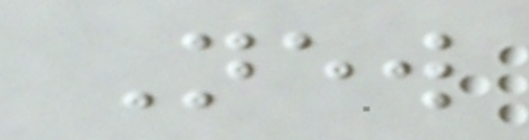New
